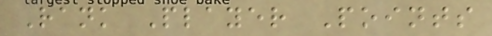Rank Player Points
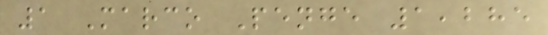1 Marco Penge 1,285
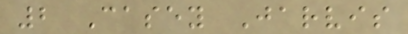2 Casey Jarvis
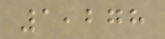1,278
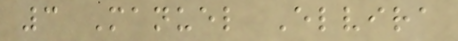3 Manuel Elvira
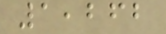1,262
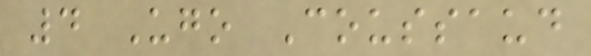4 Ugo Coussaud
